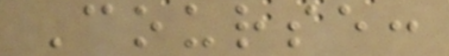Course:
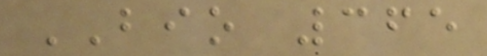BIO 365
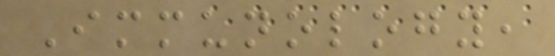Immunology,
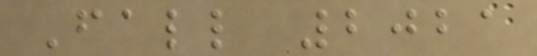Fall 2021
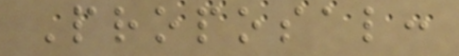Proposal:
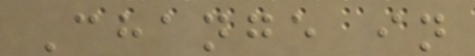Change in
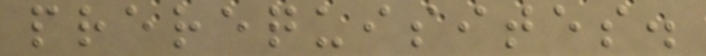prerequisites.
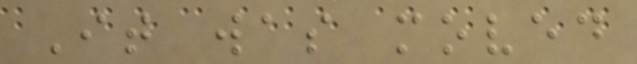It was moved
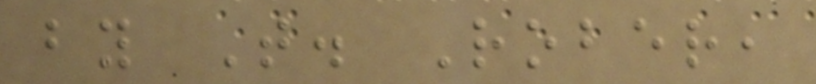by T. Rober,
